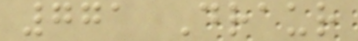771 Draur
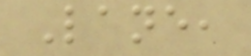Lane,
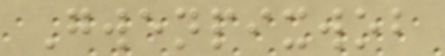Gwenpixwob
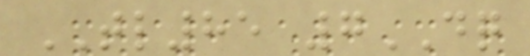TL85 7DQ
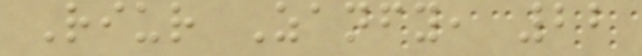Riur Zanfy, 22
